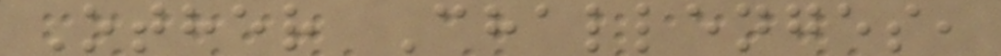Other Challenges,
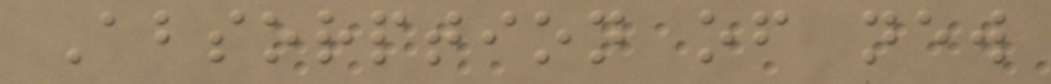Absorption of new
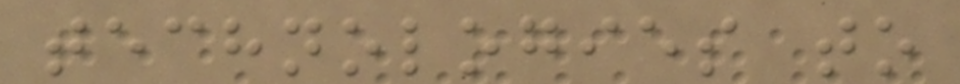technologies to
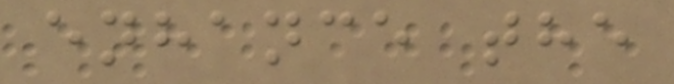enhance the
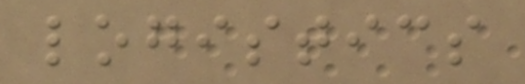logistics
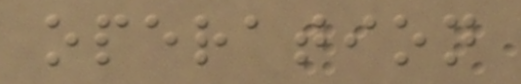operation
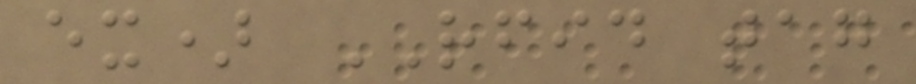ex) RFID tag
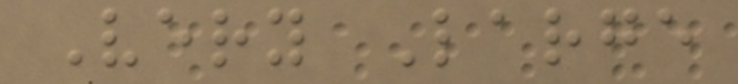Very Large
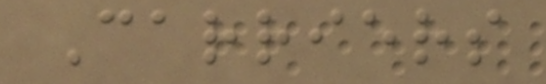Carriers
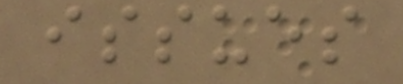issues
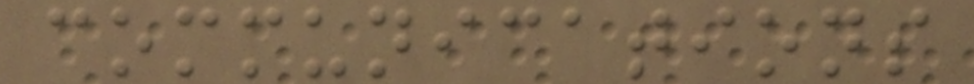communications
